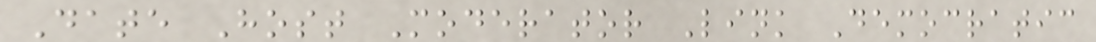Date Host Moderator Link Democratic
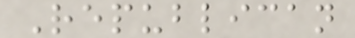Republican
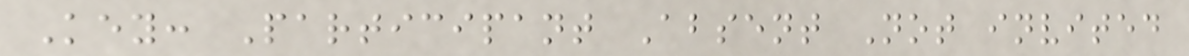Key: Participant Absent Not invited
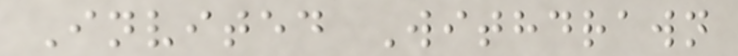Invited Withdrawn
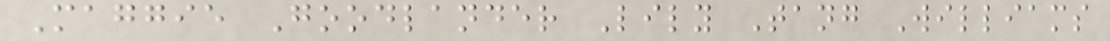Maggie Goodlander Lily Tang Williams
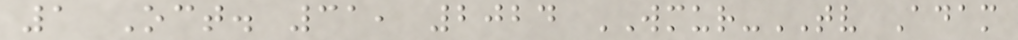1 Oct. 31, 2024 WMUR-TV Adam
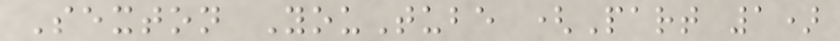Sexton YouTube (Part 1)
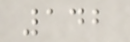142
